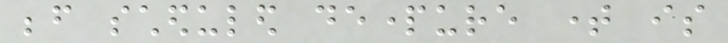before scheduled departure time is
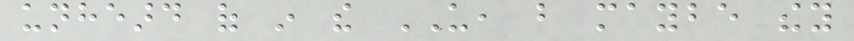unheard of in the US, but maybe they
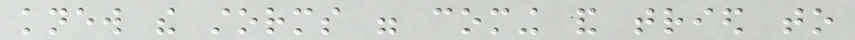knew the storms were coming and tried to
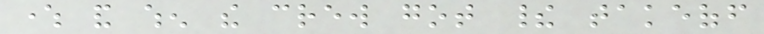where and when the crew got their takeoff
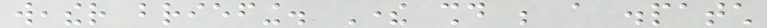weather briefing. There should be a dispatch
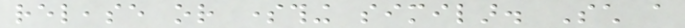release or something similar. Such a
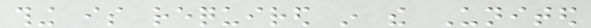thing is required in the United
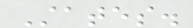States.
